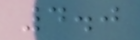4.0
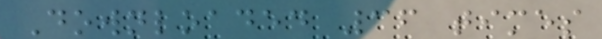Downloaded 36 times
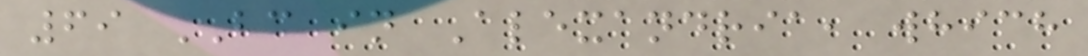69 BC in Alexandria, which
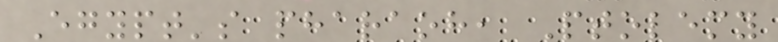Egypt's pharaoh, Ptolemy
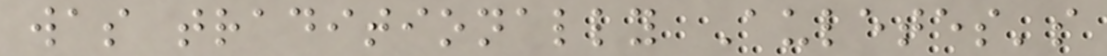was traditionally Auletes's
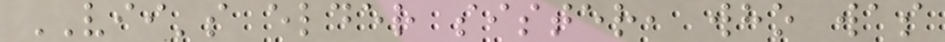VII's elder sister, who was
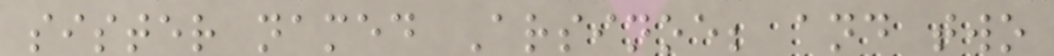sister named Arsinoe; and two
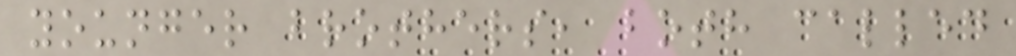younger brothers, both called
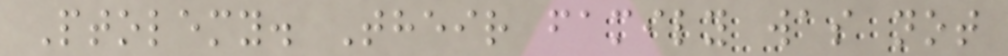Ptolemy. Their family was not
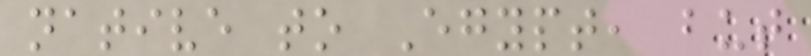native to Egypt, but
